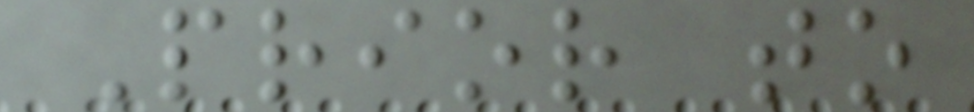Prior to
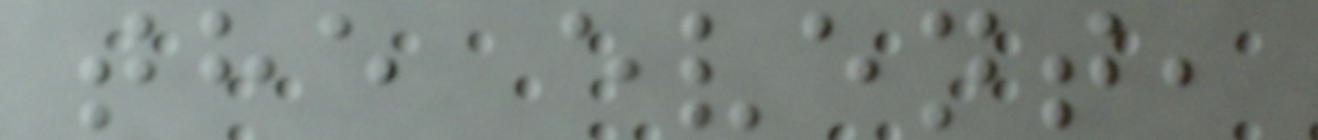the event,
